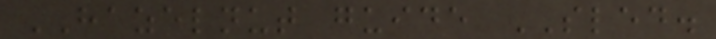HAZELNUT guide SLED.
